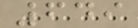649
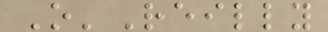O'Reilly
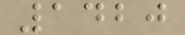1420
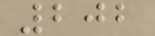202
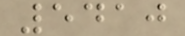5410
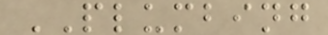PLUMBING
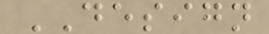DESIGN
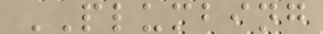PLUMBING
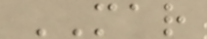MAR
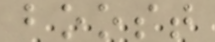boost
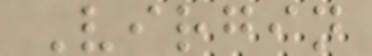Virgin
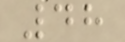48
